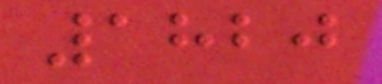1820
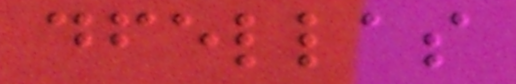dfellas
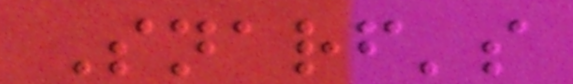Snarf's
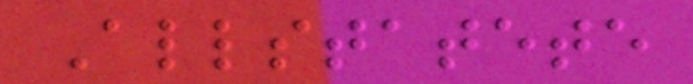Allstatete
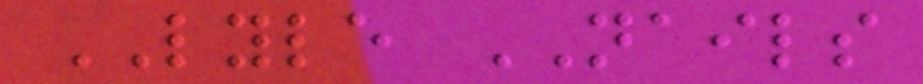LYLE NAILS
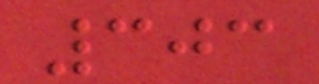303
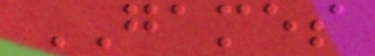GAMES
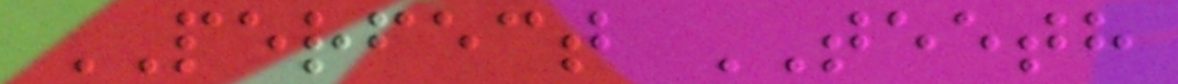PERFECT TEETH
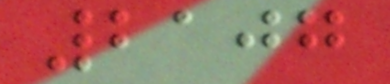2107
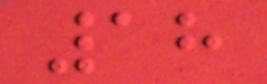18
